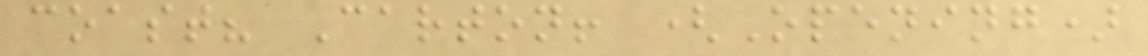coast? Carton! (Opening)
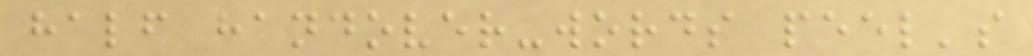half handover-words peel's
